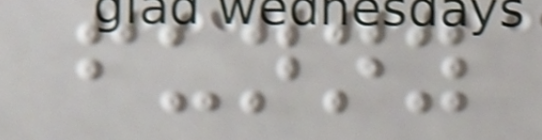funny
